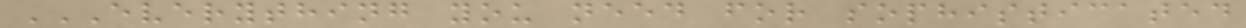EVERYTHING YOU NEED FOR SOPHISTICATED
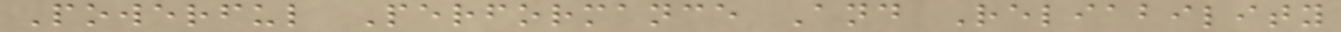Powerful Performance And Reliability
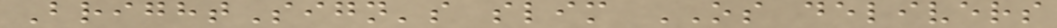BrightSign's slim OS delivers
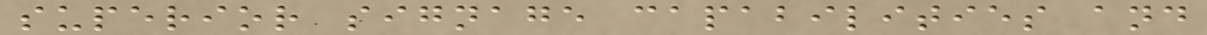superior signage capabilities and
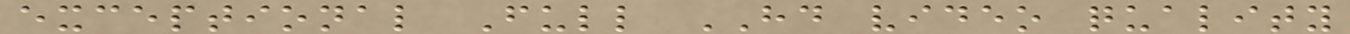exceptional Full HD video quality
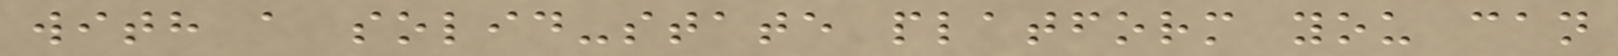with a solid-state platform you can
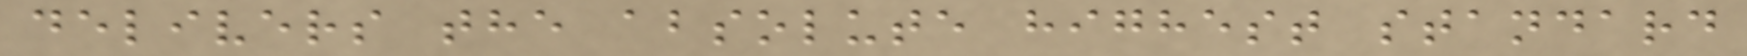delivers the absolute highest standard
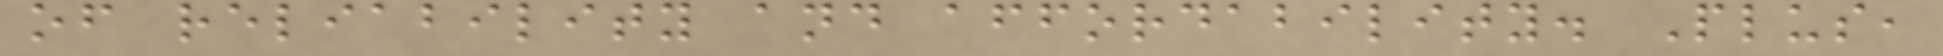of reliability and affordability. Plus,
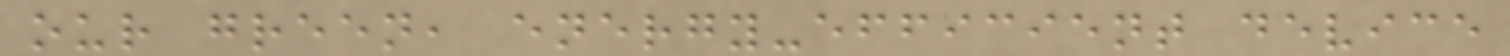our green, energy-efficient device
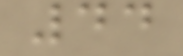44
